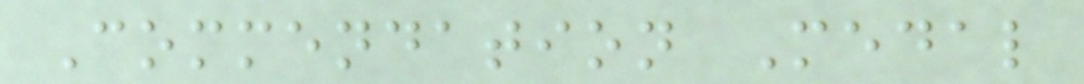Commendation Medal
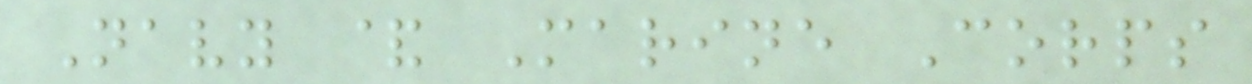Navy & Marine Corps
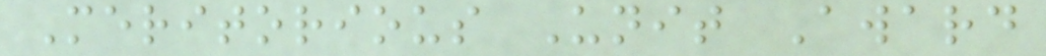Meritorious Unit Award
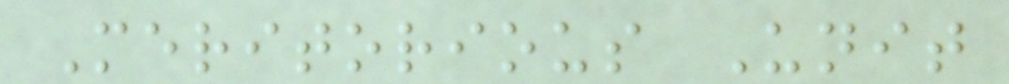Meritorious Unit
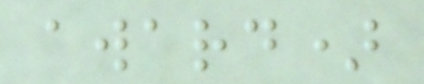award)
